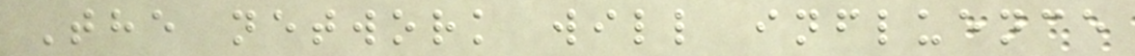The network will influence
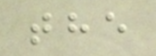the
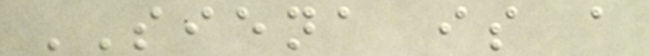SIENA is a
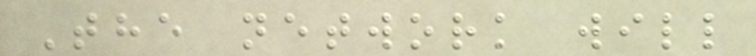The network will
